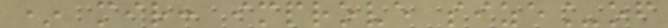* mir: improve size_of
